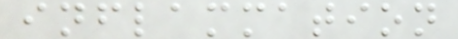inflammation
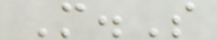M.S
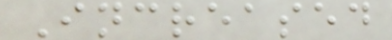Increased
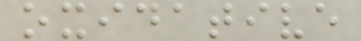oxidative
